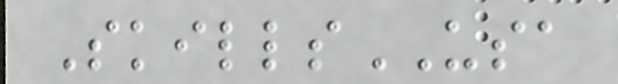SkillsUSA
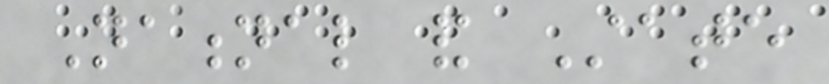National and State
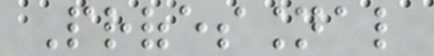Professional
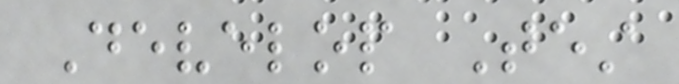Develop Test
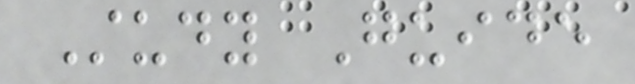Study Guide
